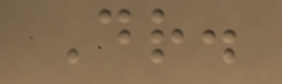Dr.
